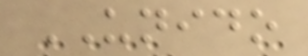UNIDO
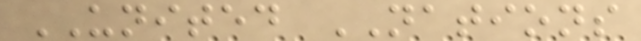UNITED NATIONS
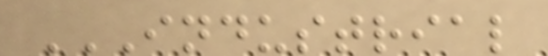INDUSTRIAL
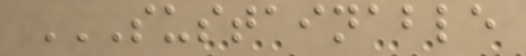SUSTAINABLE
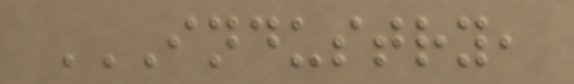INDUSTRY,
